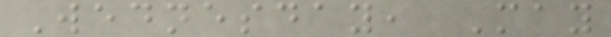Wednesday, May
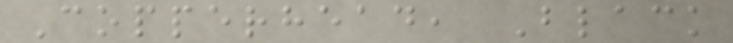Copperhead, Black
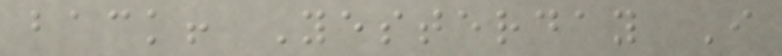back! Yesterday I
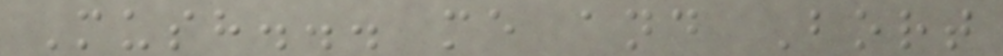Mush... me and Bort
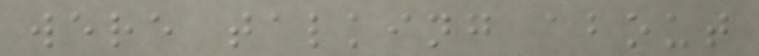were talking about
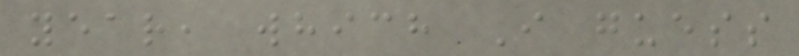year, which I guess
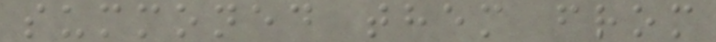summoned them from
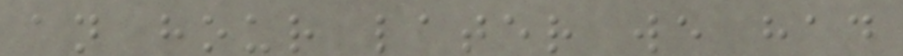an hour later we had
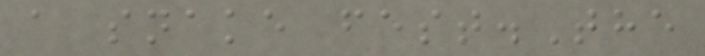a snake fest.The
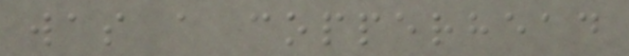was a copperhead
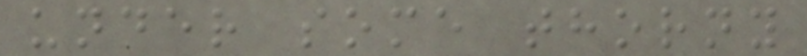under some thorny
